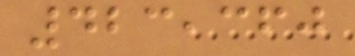423,360
